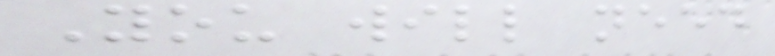You will need
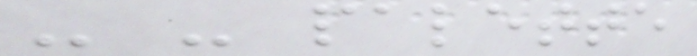- - palette
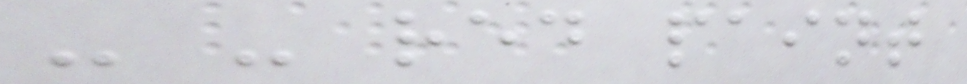- - red paint
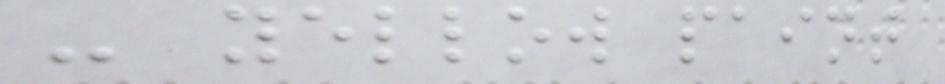- yellow paint
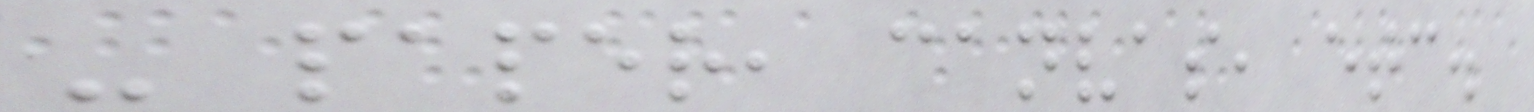- paper, canvas, etc.
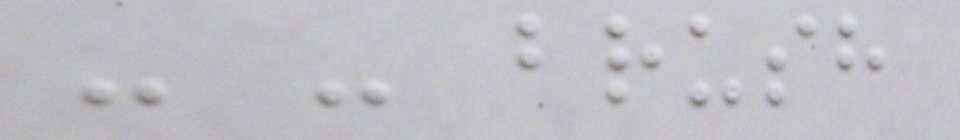- - brush
